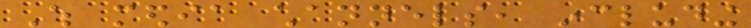Which media channels, including
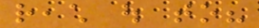reach out to?
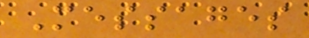Messages
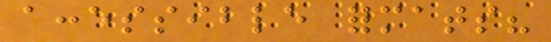accessible formats?
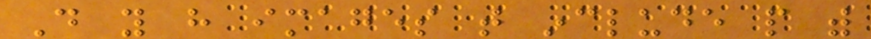Do you have images that include people with
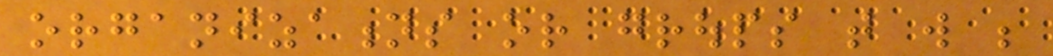organizations or groups that will be
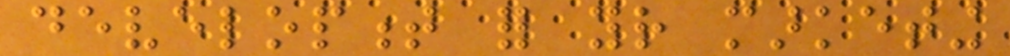development for your marketing
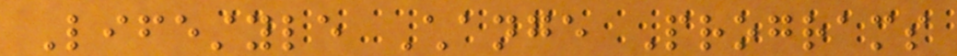Lifestyle Change Programs
